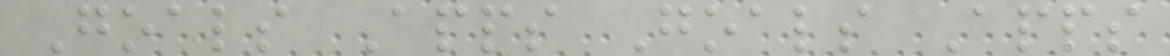Goals Apps Goals Apps
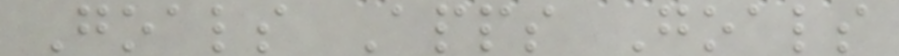Goals Apps Goals
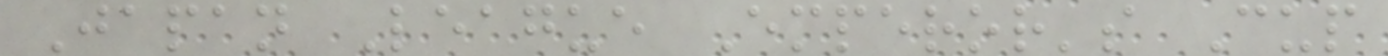Japan League Emperor's Cup
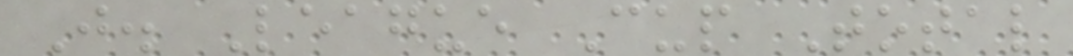J. League Cup Total
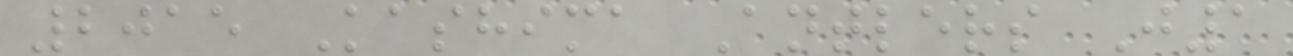2015 Kashima Antlers J1
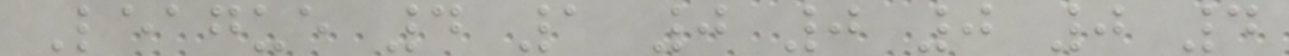League 4 1 0 0 0 0 4
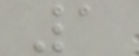1
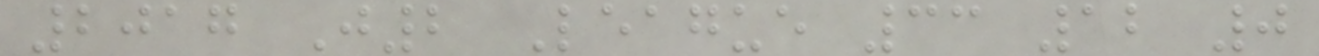2017 J2 League 33 12 0
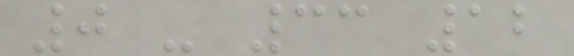0 - 33 12
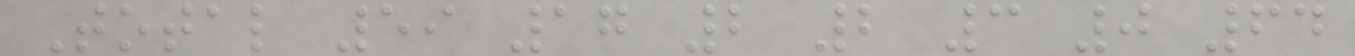Total 59 17 2 2 3 0 64
